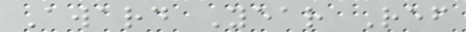Award Year Ref
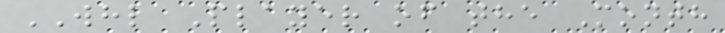WHL Player of the Month
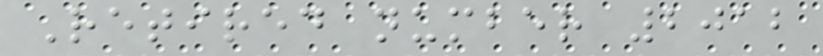Retired number 2012
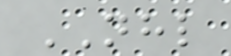NHL
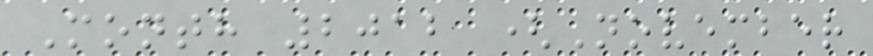Month 2012 (November
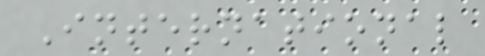International
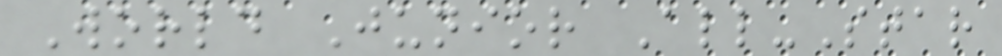World Junior All-Star
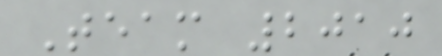Team 2010
